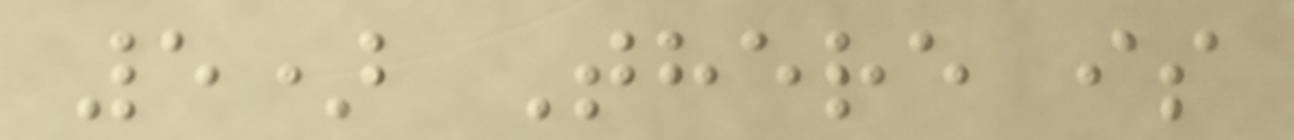5) There is
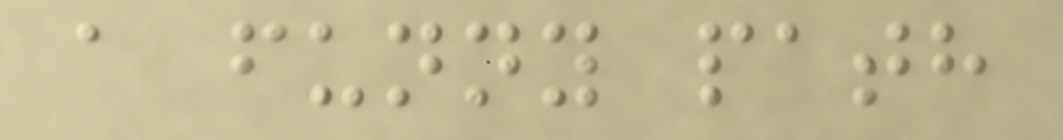a funny path
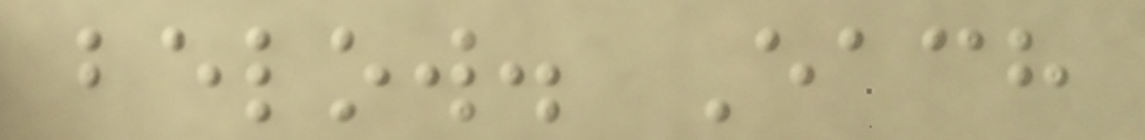below. Each
